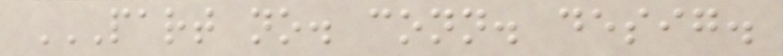PART NO. CONN. DESIG.
